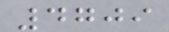4709
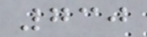730
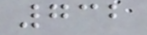732
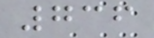736
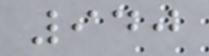940
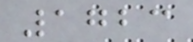1723
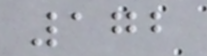172
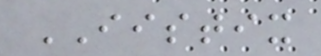IISTIX
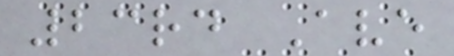23rd Ave
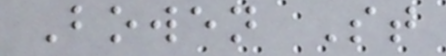Bowen St
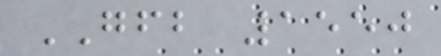GFB 1550
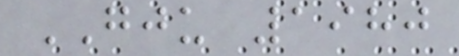GJU 1980
